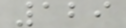129
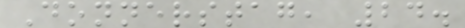Donnerstag, 24.
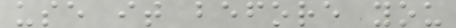use it before you
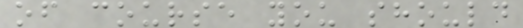of course you should
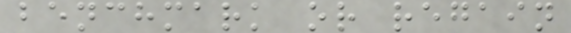benchmark or regain
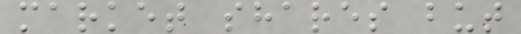market shares but
